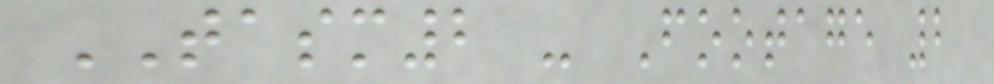TASM2 - Footage 2
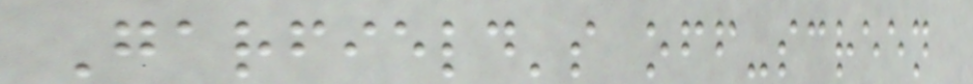Garfield's off-screen
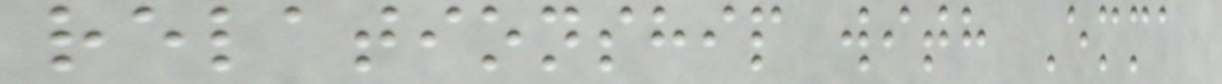relationship with Emma
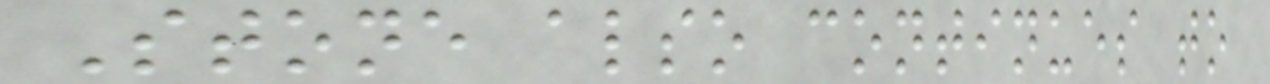Stone also continues to
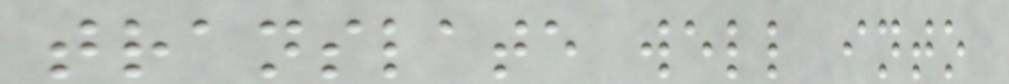translate well into
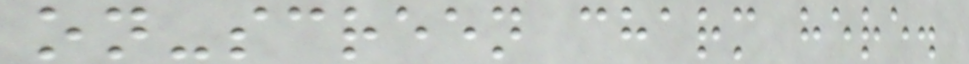on-screen charm here.
